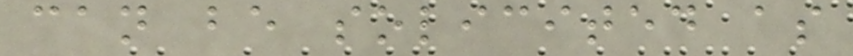can be solicited as
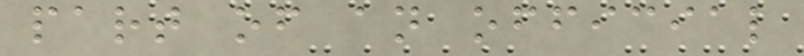part of an official
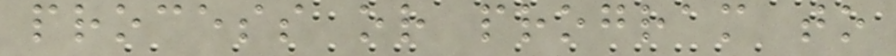process or program to
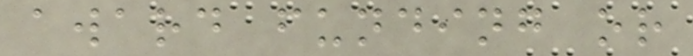award funding or
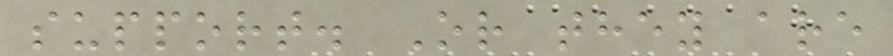support. Or they are
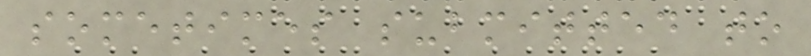sometimes submitted to
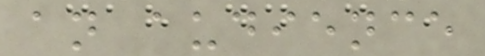an audience
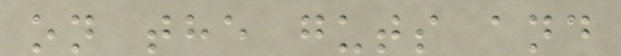on the guts and
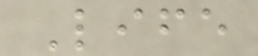Life
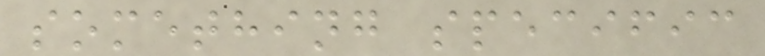something specific
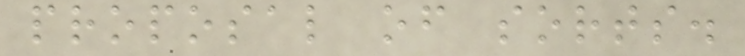proposal of sorts.
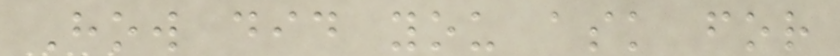How did you ask for
